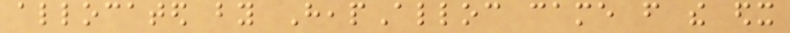allocated by HeapAlloc came from the edx
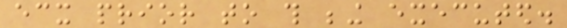ecx prior to this being executed.
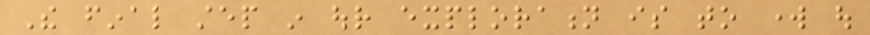The final step in our exploration is to work out
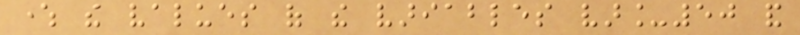where the values of the variables var_50 and
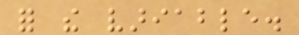for the variable.
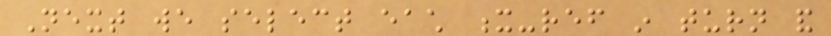Next we select each x-ref in turn and
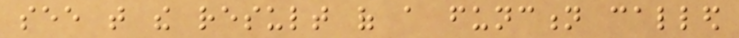see that the result of a function called
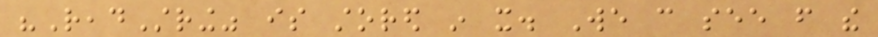"ReadString" is stored in it. We can see from the
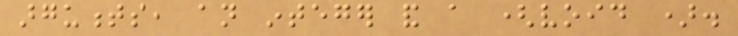arguments, an integer and a (void ).
